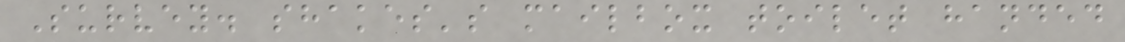Survey. shakes's mailbox toilet handed
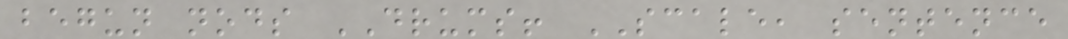begun nods DRUMS! SCALE, sentence
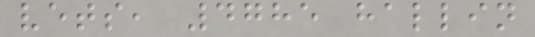vets, 4785 hallin
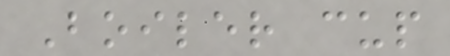Boiler cup
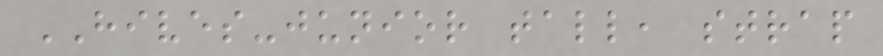HIVES-junior tall, strap
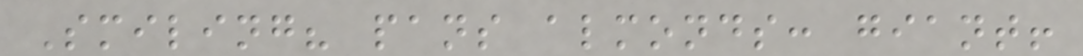Smiling? pans almonds: giant!
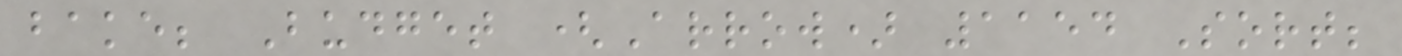bake; Budget (Arrow) 1154 Sort;
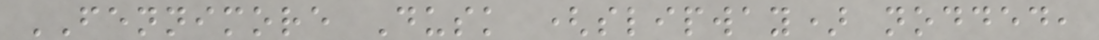FENNIMORE Dusk (slipway) nodded,
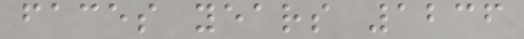faces years 1236
